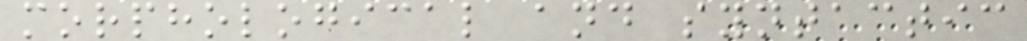morphological and syntactic
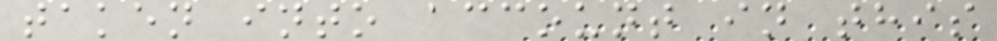taken into account in this
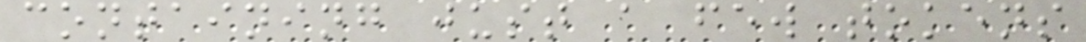containing just a few tokens
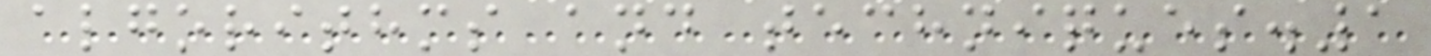algorithms and techniques.1
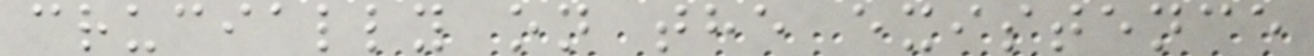crucially on the existence
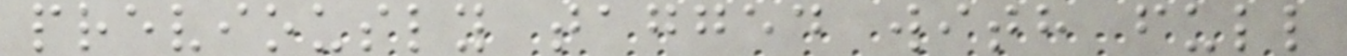previously tagged with full
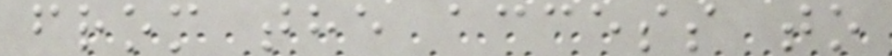from the access to
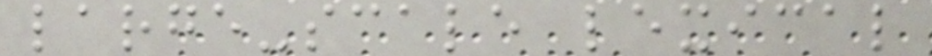large-scale lexical
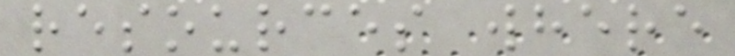resources where
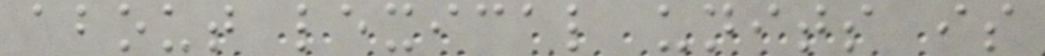about lexical units is
